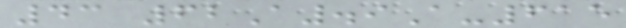43 62A.9A-615
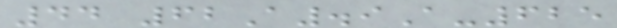44 62A.9A-625
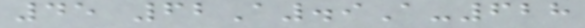45 62A.9A-628
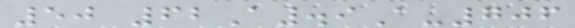50 62A.9A-706
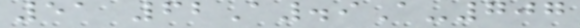51 62A.9A-707
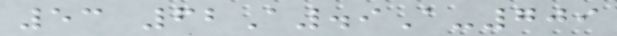53 62A.9A-709
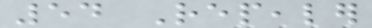54 Repealer
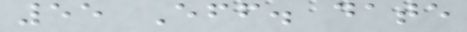55 Eff. date
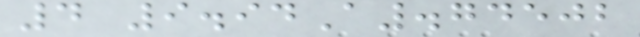4 9.94A.74502
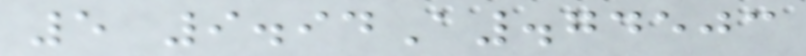5 9.94A.74503
